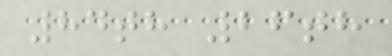84th 26th
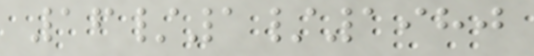16/1/1980
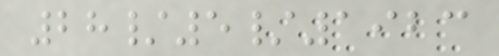28/5/1923
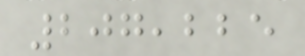207,225
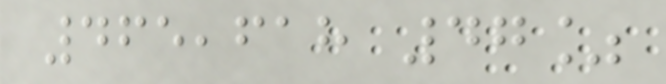465,618 47%
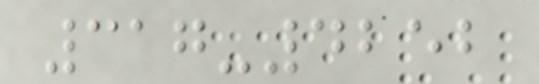317-4252
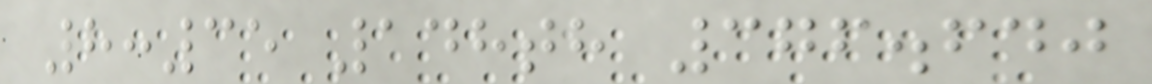8:35 148th 376.640
